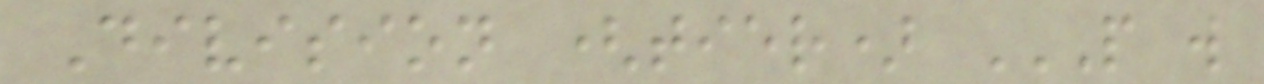Division (tier) P W
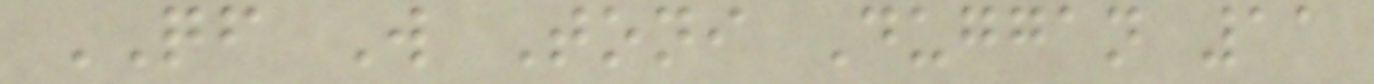QF W Toni Duggan 11
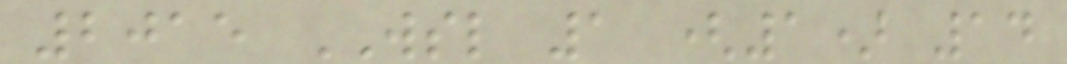2015 WSL 1 (1) 14
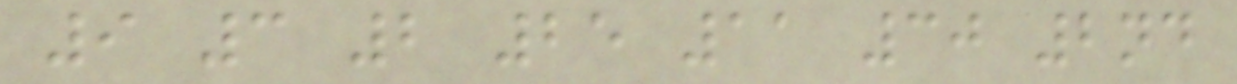9 3 2 25 11 30 2nd
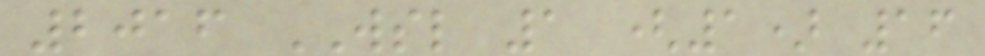2016 WSL 1 (1) 16
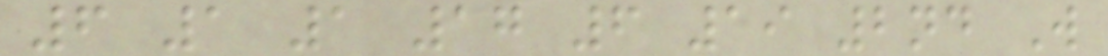6 1 1 17 6 19 2nd W
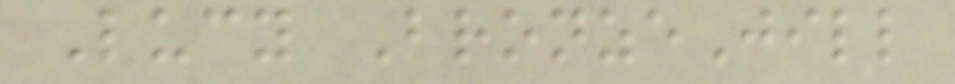Lucy BronzeJill
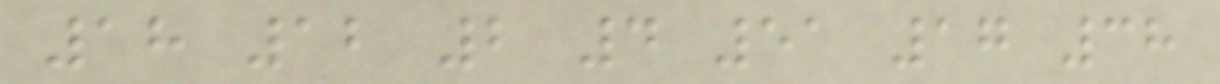18 12 2 4 51 17 38
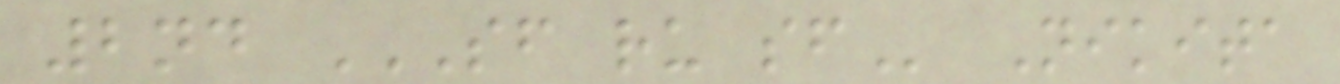2nd SF RU SF Nikita
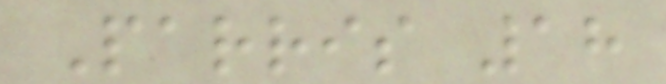Parris 18
